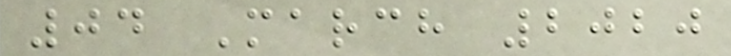04 March 2020
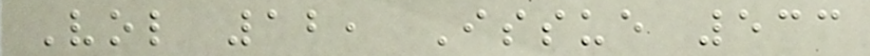Vol 12, Issue 533
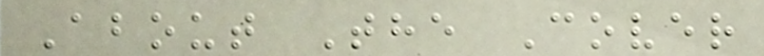About The Cover
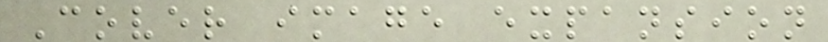Cover image expansion
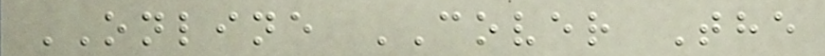ONLINE COVER The
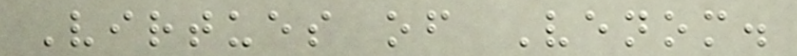Virtues of Venom.
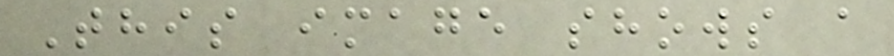This image shows a
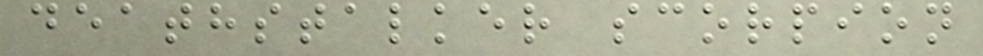deathstalker scorpion
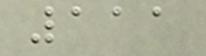111
